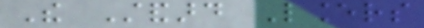The Standard Lancers
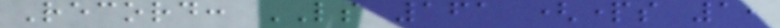Record: LS 161 (parts 1,
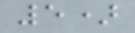5)
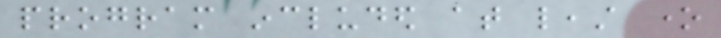program included at least one
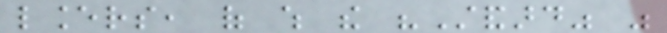lancers, of which the "Standard" was
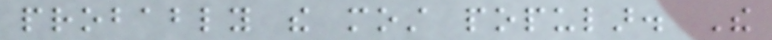probably the most popular. The
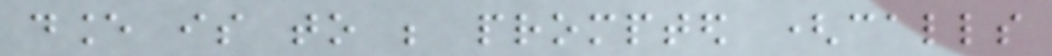dance is to be prompted (calls
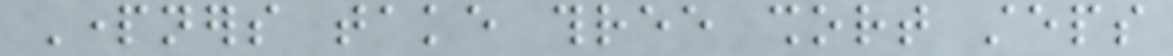Partners take three short steps
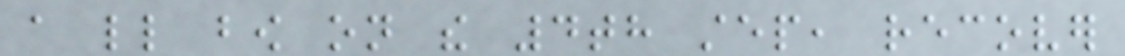a little bow on the 4th step, recover
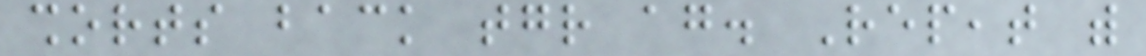shorts back together again. Repeat with
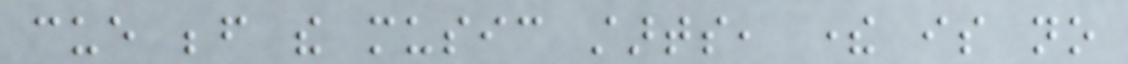cue before the music starts, there is no
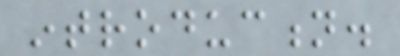introduction.
